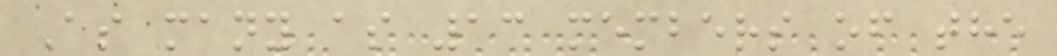As many as 13 members of the
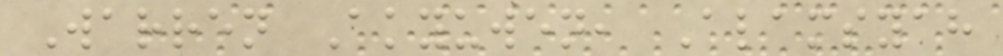Warren Akyuwen, Alamsyah
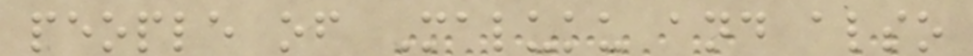people of Maluku and also
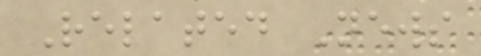Related News
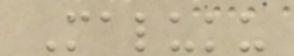Maluku
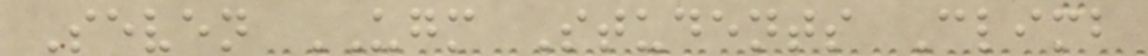Seven UGM Students Climb
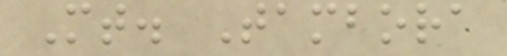Mt. Tambora
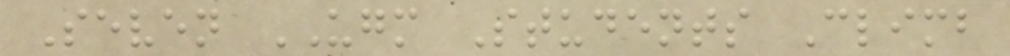Seven UGM Students Climb
